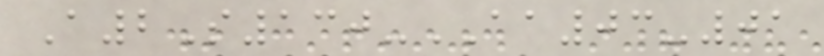A2S130-AA03-01
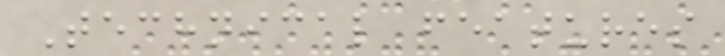Technical features
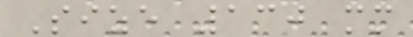Size 130 mm
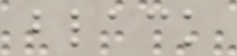black
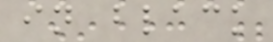in black
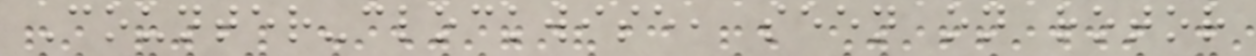Counter-clockwise, seen on rotor
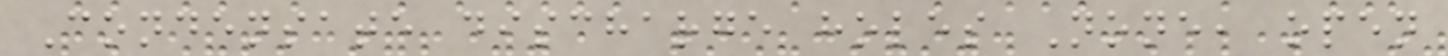Condensate discharge holes None, open
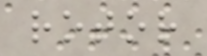rotor
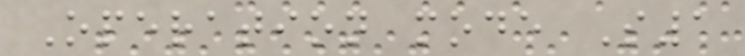Operation mode S1
